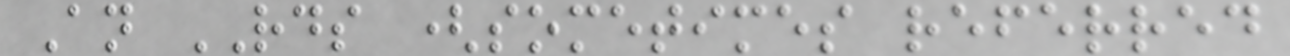An RDS (sometimes referred
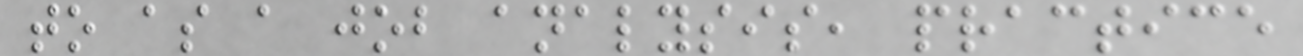to as a job analysis, practice
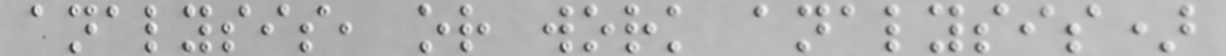analysis, or work analysis)
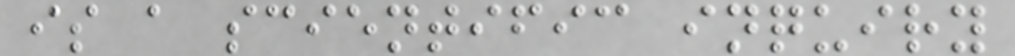is a scientific inquiry
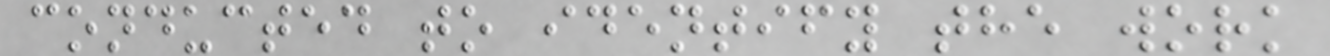conducted to identify the work
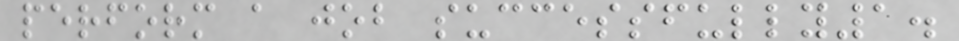perform a job successfully1.
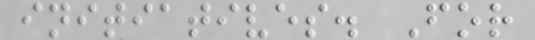initiatives. For
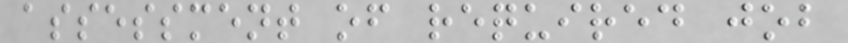assessment of required job
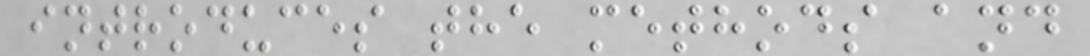introduces the methods and
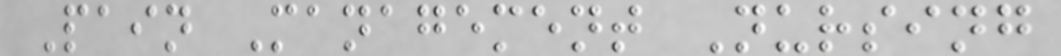Pain Management Nursing
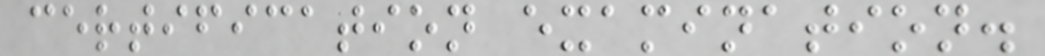certification examination.
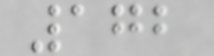172
